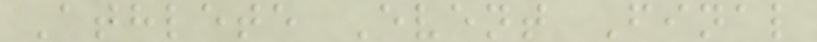Athlete Event Final
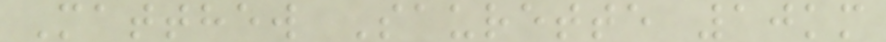Matthew Saurette 10km
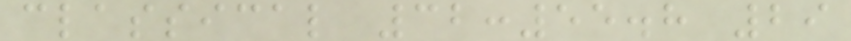classical 32:55.8 29
